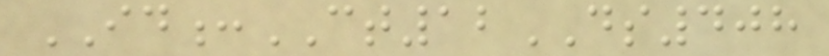ID:CT12DS408
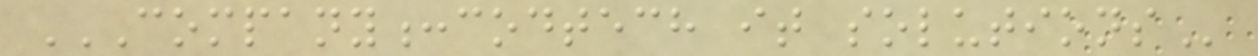COMPANY:CODTECH IT SOLUTIONS
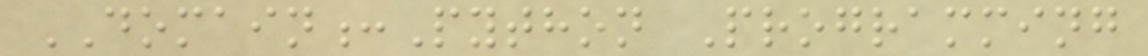DOMAIN:Python Programming
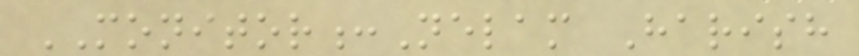MONITOR:Nelam Harish
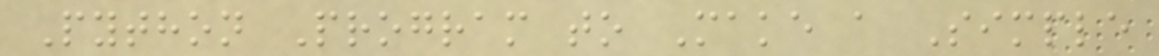Python Program to Make a Simple
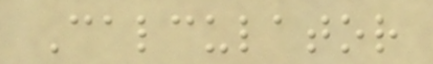Calculator
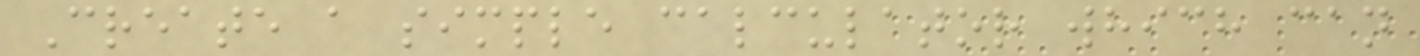Create a simple calculator which can
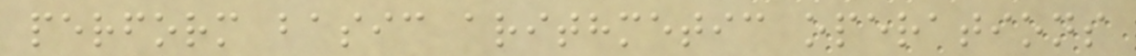perform basic arithmetic operations
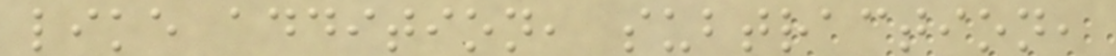like addition, subtraction,
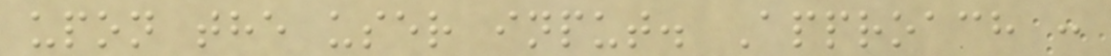upon the user input. Approach :
